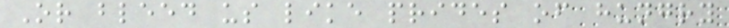Or bleed us like prides of hungry
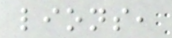lions,
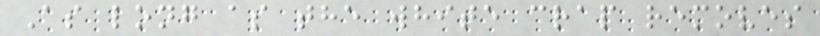As long as the white crap removes
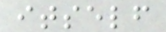itself
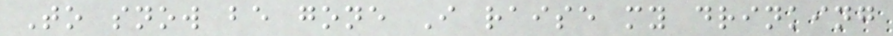To snow be gone I raise my drinking
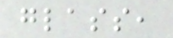glass,
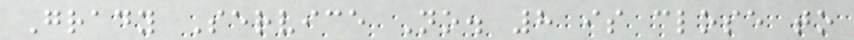Grady Service No. 8 is close to
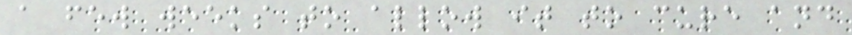a few weeks to allow it to cure and
